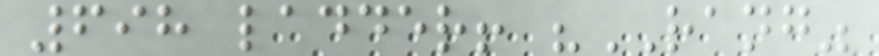698 ladder! "RANG"
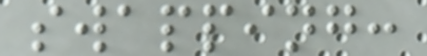swapping:
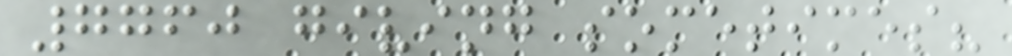7760 giving sometimes?
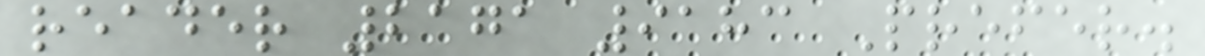reader 2171 9183 Prefer.
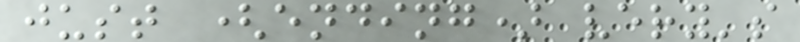just (ending) very's
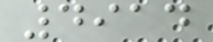4914
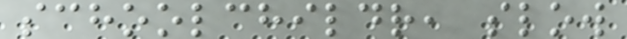schoolchildr, slow
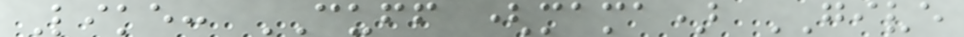Like: CUFF (mama) GIVE
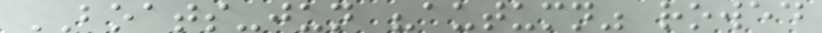BOATS-jun "autumn" rowed
